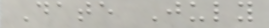Date July
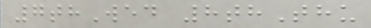7thWed 8thThu
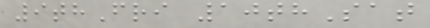9thFri 10thSat
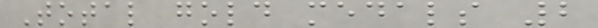Total gold medals 2
